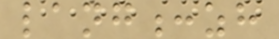lang:zh
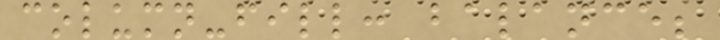column-fill: balance;
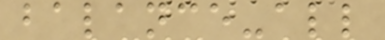balance-all
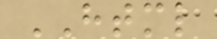HTML
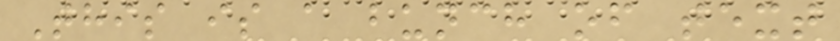This is a bunch of text
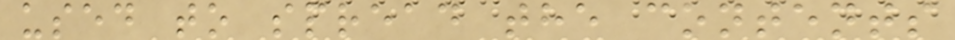used to spread the contents
